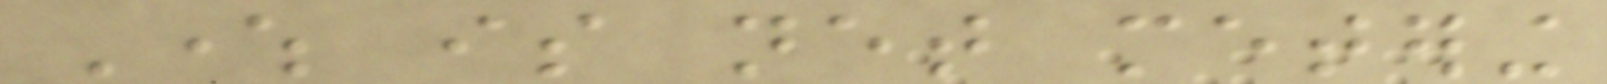Where is net metering
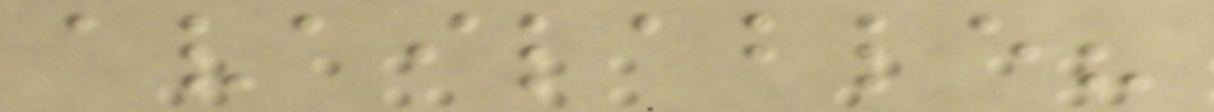available?
